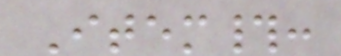Item#:
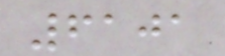6101
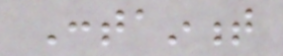Containment
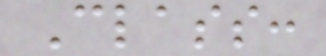Class:
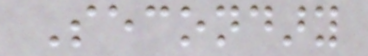Secondary
